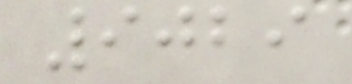9029
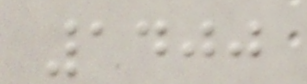1400
